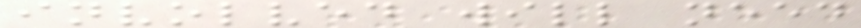involved will need
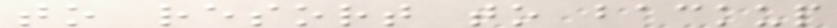to resort to backup
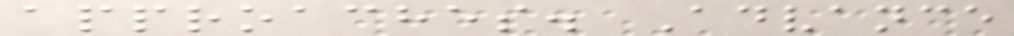approaches. Advance
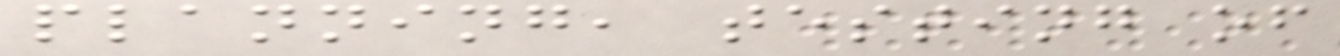planning, testing of
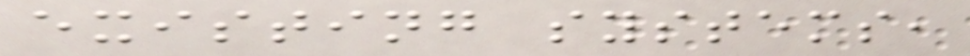existing systems,
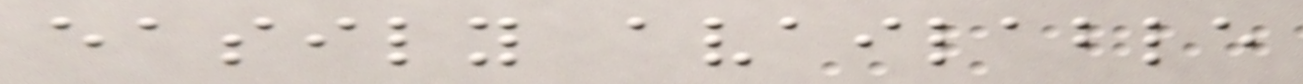easily available
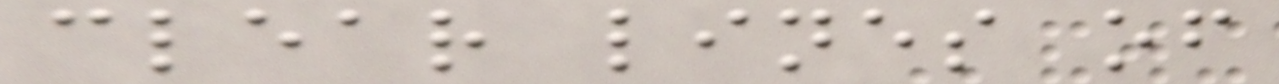clear lines of
